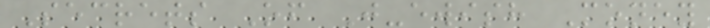Secrets Of J-ewish Money
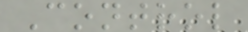Control
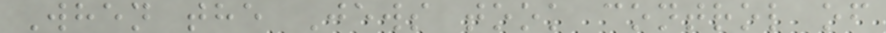When the Jews took control of
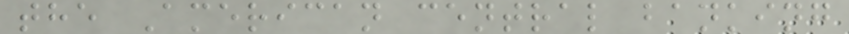the American central banking
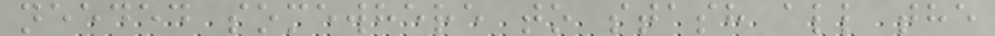needed somewhere to stash all the
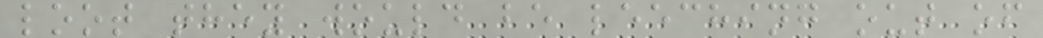loot they would be leeching out of
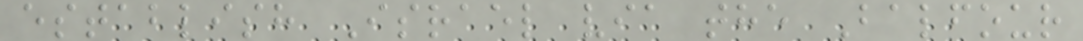establish Israel via the Balfour
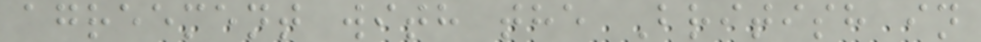agreement with the British in
